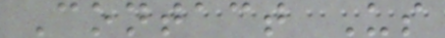Contact Us
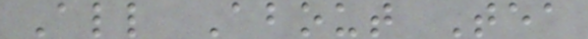All About Tea
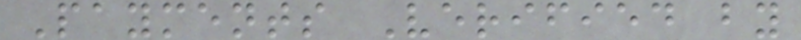Payments Verified by
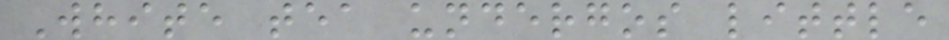White tea undergos little
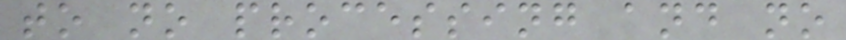to no processing and no
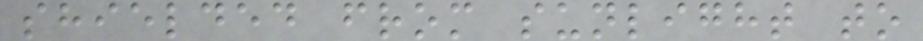shielded from sunlight to
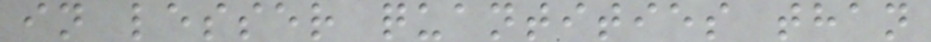in lesser quantities than
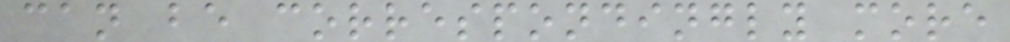can be correspondingly more
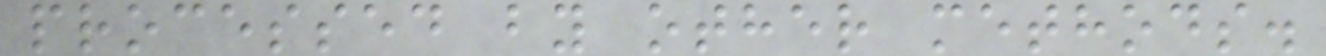processed by other methods.
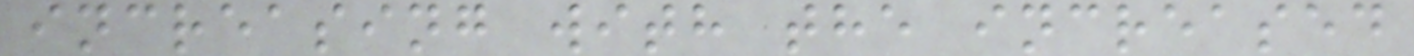increasing with the increased
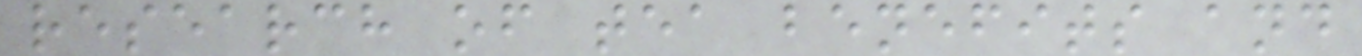research of tea benefits and
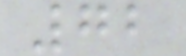72
